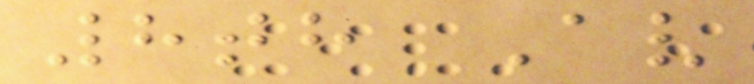8th Av
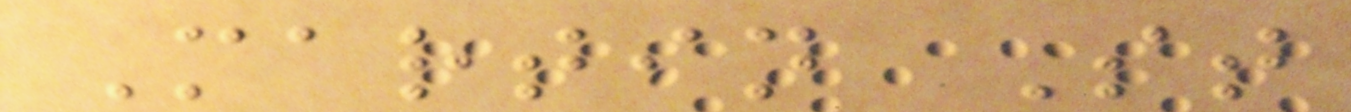Martin St
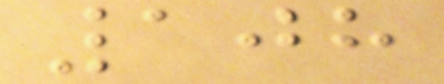108
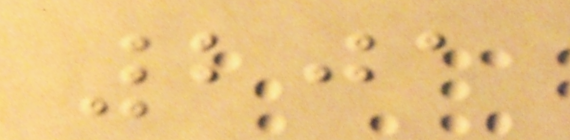201
